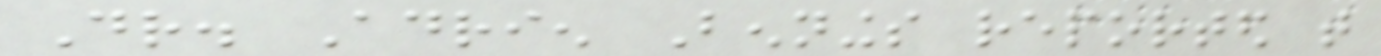Dr. Adrien Bennings reported that
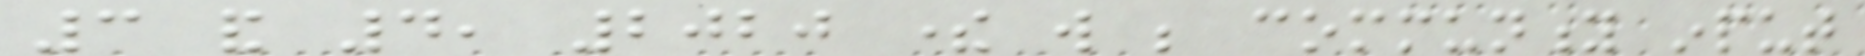3 and 4, 2020 there will be community input
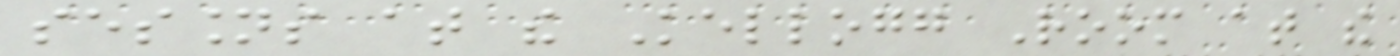sessions at the Kellogg Room at the
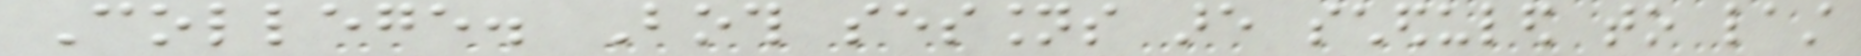College. Both sessions are scheduled to last
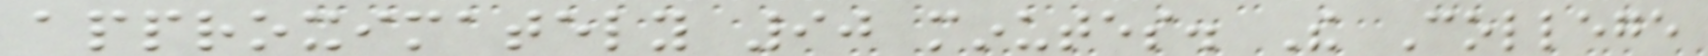approximately 90 minutes. The College
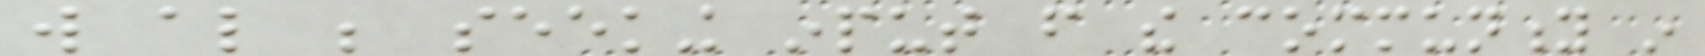will also be seeking input from the community in
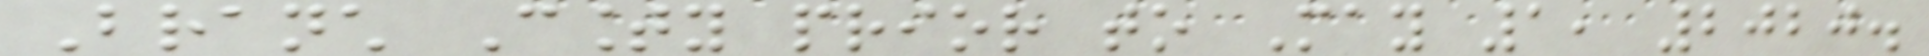Branch County prior to May 1, 2020.
